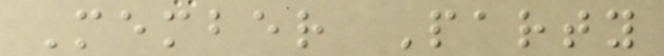Member Party
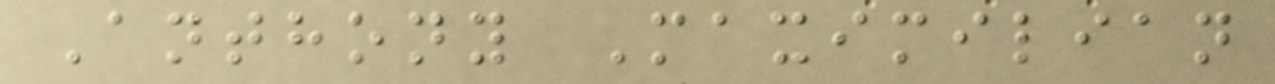Anthony Maximilian
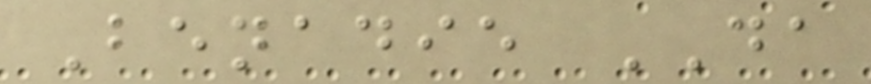Benadie DA
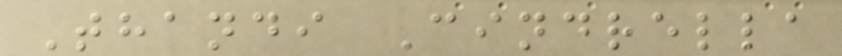Thandi Cindrella
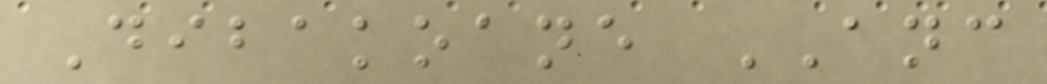Dibakoane ANC
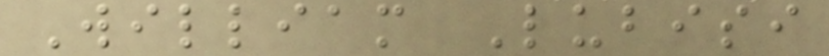William Lubisi
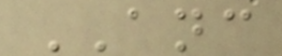ANC
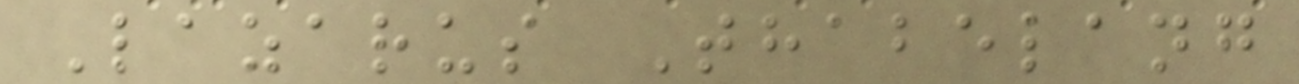Lazarus Thabelang
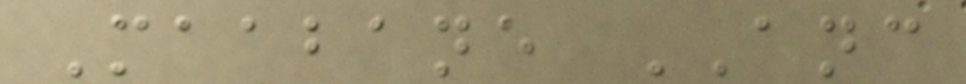Maabane ANC
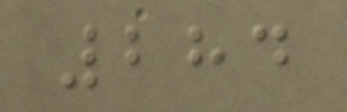284
